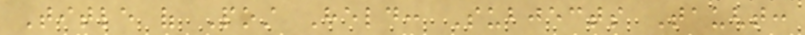Title of Post Held: Subjects Taught:
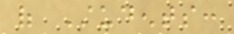of Students:
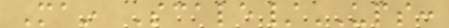Main Scale/UPS:
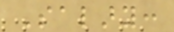Salary:
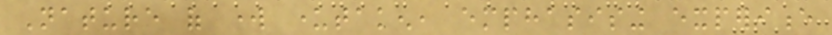Nature of work undertaken, emphasising experience
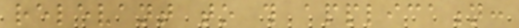relevant to this application:
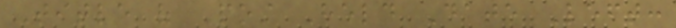Title of Post Held Date Left:
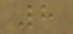8
